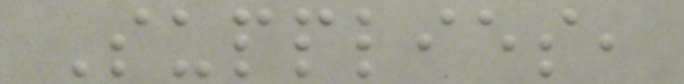Supplies,
